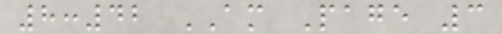8:42 AM Page 3
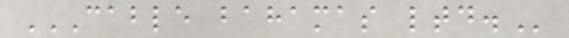CABLE BAHAMAS LTD.
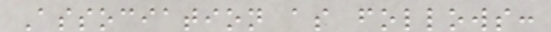Association as follows:
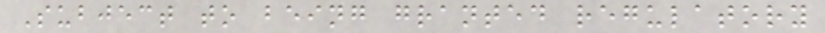Subject to being granted regulatory
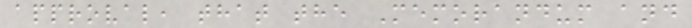approval, that the Memorandum and
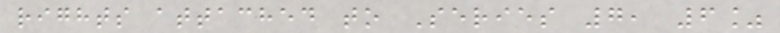rights attached to Series 7, 6%
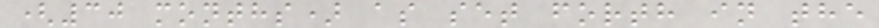(30 months) as set forth in the
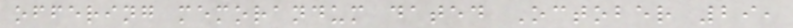offering memorandum dated October 29,
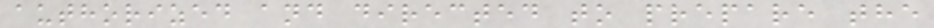authorized and directed to prepare the
